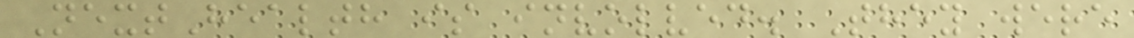NextHealth is involved. They were
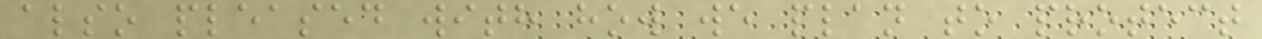also pleased with how we plan to protect
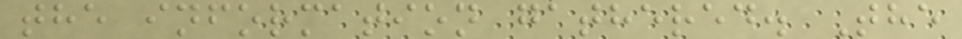the information gathered. The
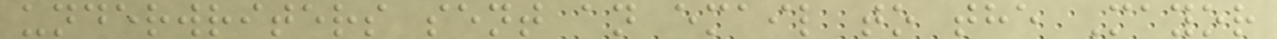underwriters sent an email to the Mayor
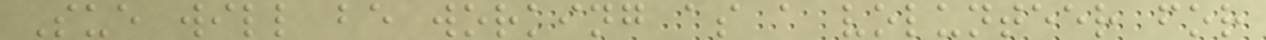Sue will be working as a volunteer for
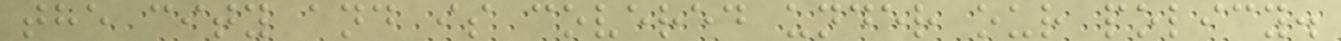the city and is covered under our policy.
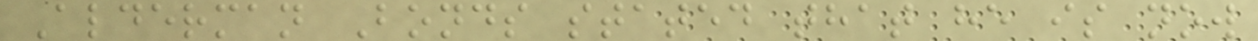Alderman Bonds stated that he is now
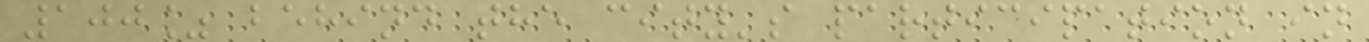100% behind the city's participation in
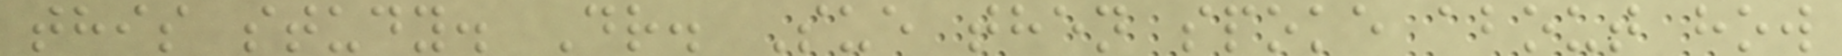this study. Dr. Sue then spoke about how
